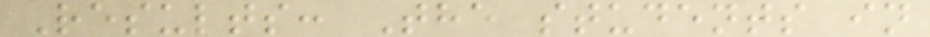Results: The students in
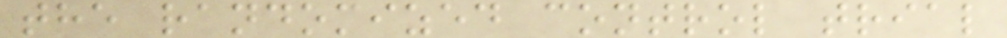the randomized control trial
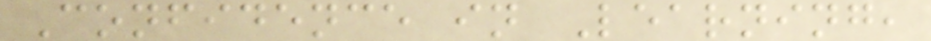Confidence in Learning,
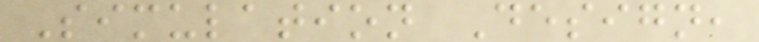Simulation Design,
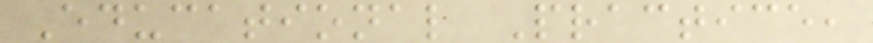Educational Practice,
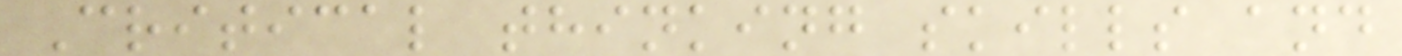Critical thinking skills and
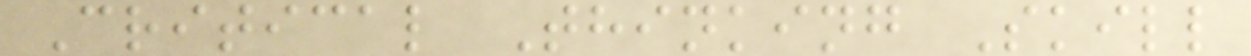Critical Thinking Skill
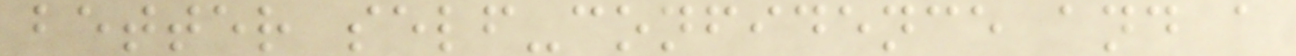better self-confidence and a
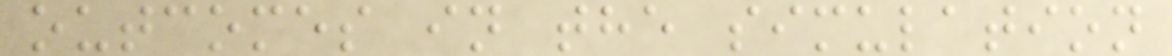outcomes in the simulation
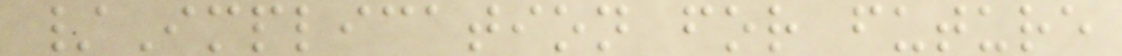/Implication for future
